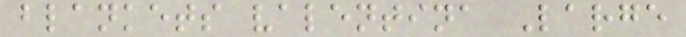blankets valentina Large
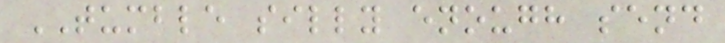TUMBLE silly enough send
